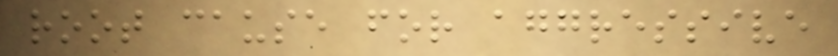root cause for aggressive
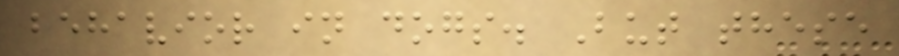behavior in dogs. But these
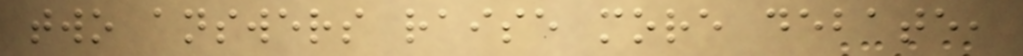two answers raise more debate,
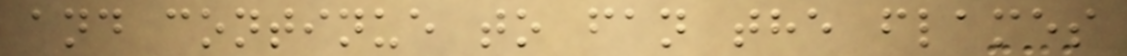and continue to fan the flames
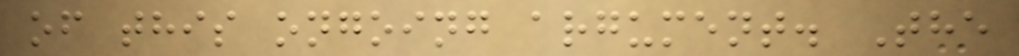of this ongoing argument. The
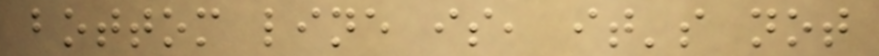bottom line is, it's not
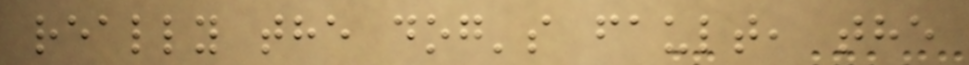really the dog's fault, the
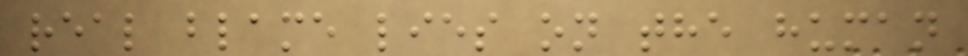real blame lies on the human
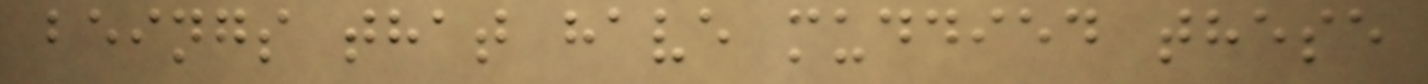beings that have muddied these
